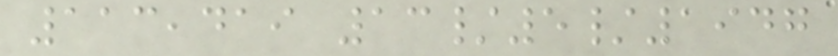113,419 13/5/1947
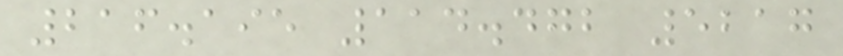216.195 114.472 5217
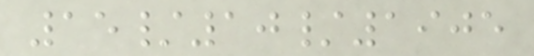15/10/1905
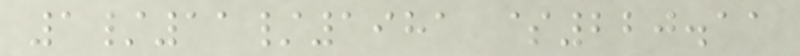1/11/1981 $220.11
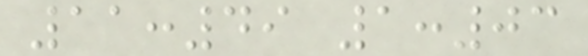11:49 1:03
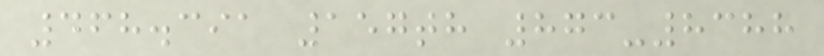468.391 157th 873-8388
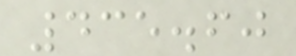435.60
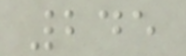245
